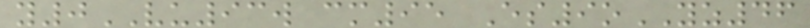y0VU93w cm95 Es9oYZ46
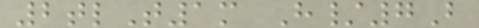2tlT1m H/7B
